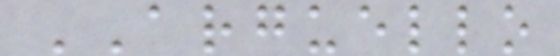ARGUELLO
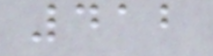412
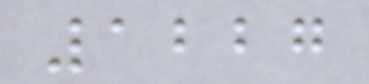1227
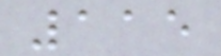115
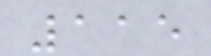115
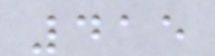415
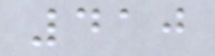410
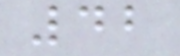42
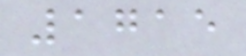1715
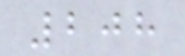208
